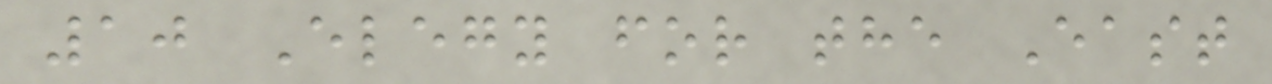10 Elegy for the East
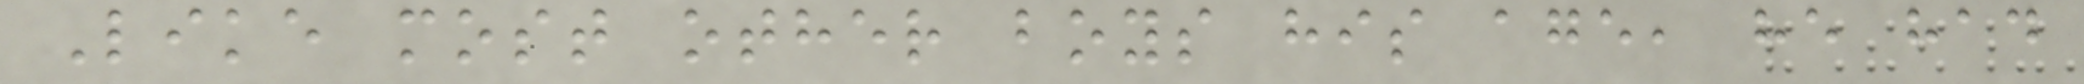Like most other boys his age, he had
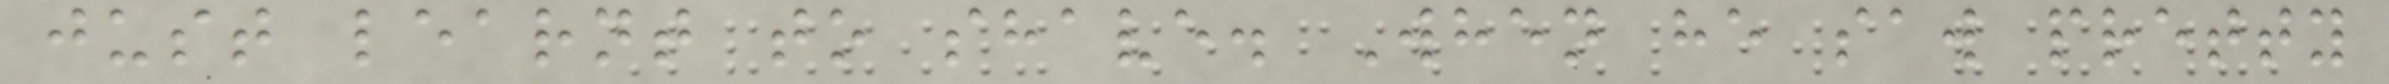just learnt to shave. When he saw pretty
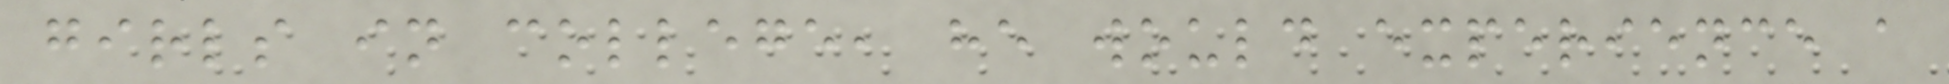girls in college, he would experience a
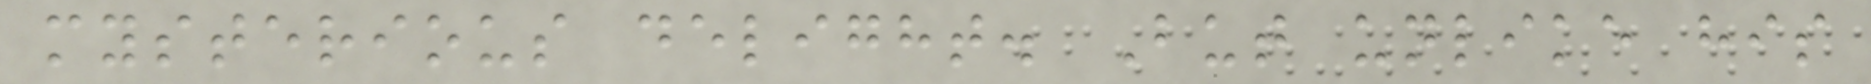mysterious delight. But unlike his
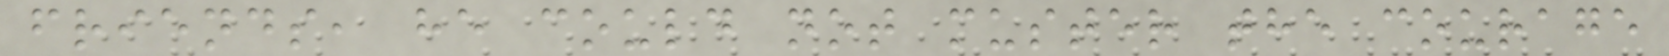friends, he could not muster the courage
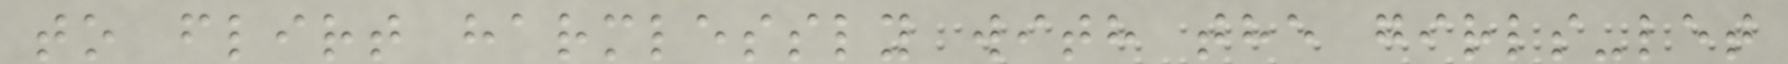to flirt harmlessly with the girls-let
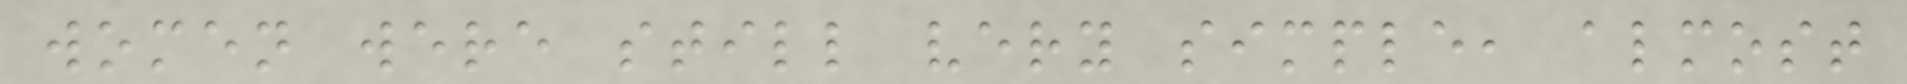women were still very simple, almost
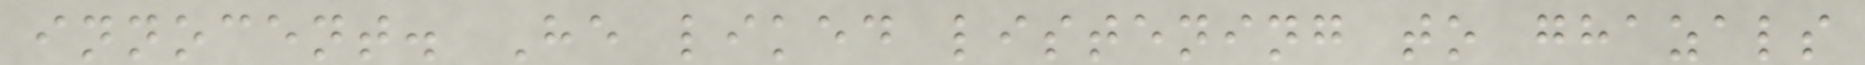innocent. He liked listening to ghazals
